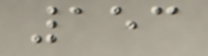153
